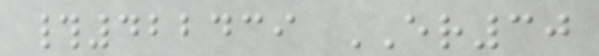#422439 ER30
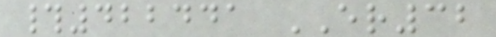#422441 ER32
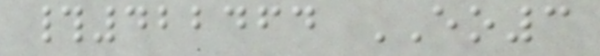#422464 EO3
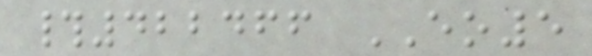#422466 EO5
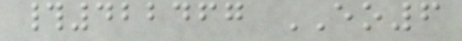#422467 EO6
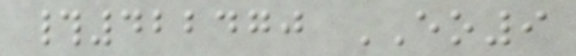#422470 EO9
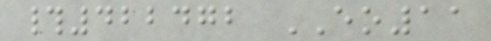#422472 EO11
